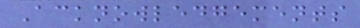Acknowledgements
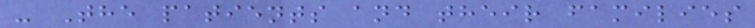- The patients and their families
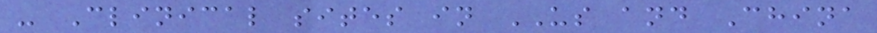- Clinical sites in US and China
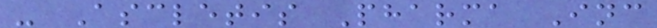- Ascletis Pharma Inc
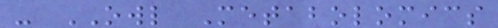- OWL Metabolomics
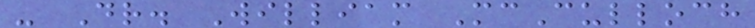- Dr. William McCulloch
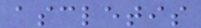ascletis
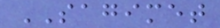SAGIMET
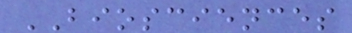BIOSCIENCES
